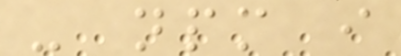- npm i
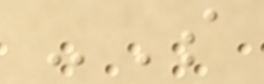-S
